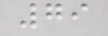79
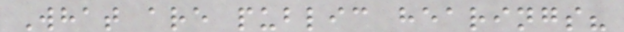What are public hearings?
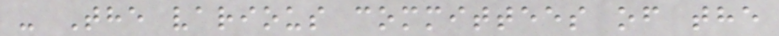- The various committees of the
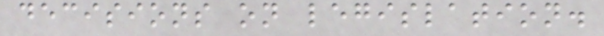decisions on legislation.
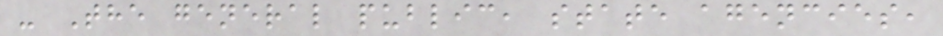- The general public, state agencies,
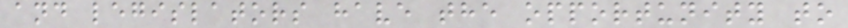and legislators have the opportunity to
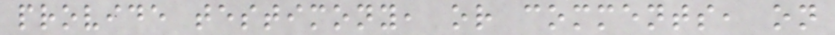provide testimony, or comments, on
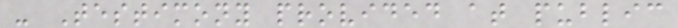- Testimony provided at public
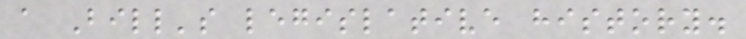a Bill's legislative history.
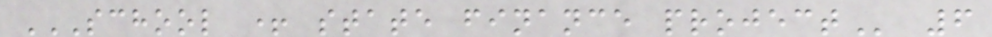SCHOOL + STATE FINANCE PROJECT 6
